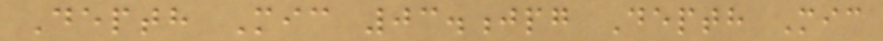Depth Mic 03.jpg Depth Mic
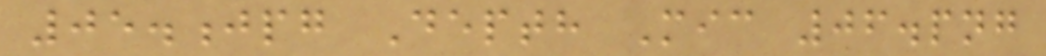05.jpg Depth Mic 06.png
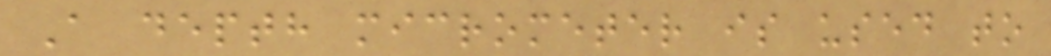A depth micrometer is used to
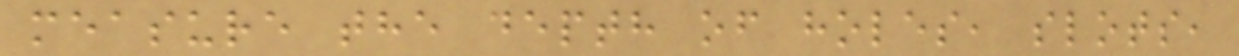measure the depth of holes, slots,
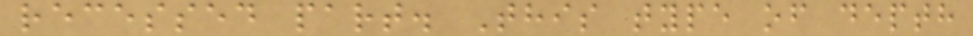recessed part. This type of depth
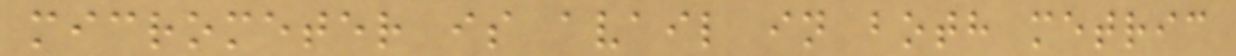micrometer is avail in both metric
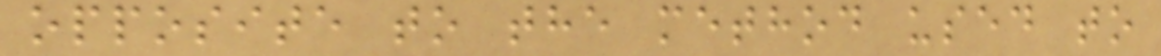opposite to the method used to
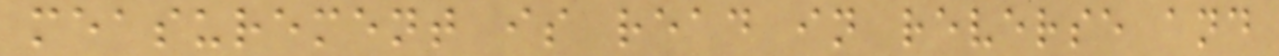measurement is read in reverse and
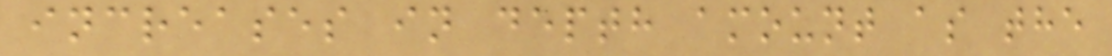increases in depth amount as the
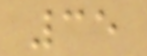35
